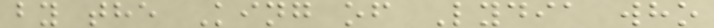by the King of Lydia who
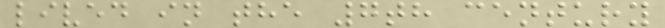lived in the 7th century
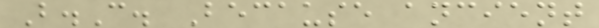B.C. Because ancient
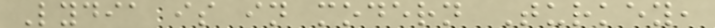Lydia is in modern Turkey,
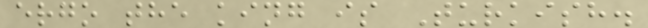ergo the king is Turkish.
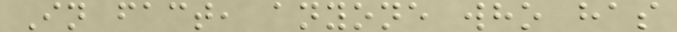In fact, anyone who has
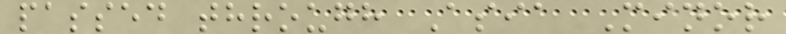passed through Asia Minor
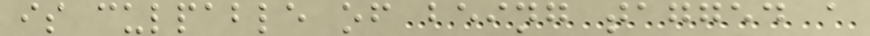is culpable of being tagged a
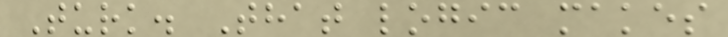Turk. That logic makes
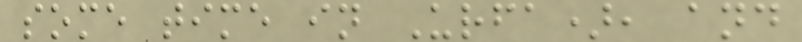some time in Urfa), and
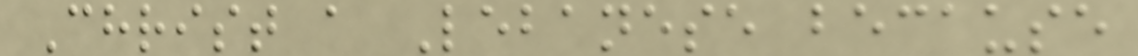Christ a Lebanese because
